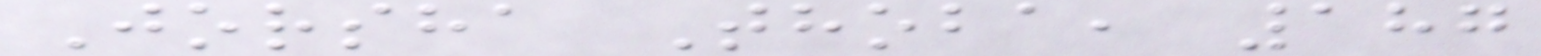Jorsha Thoba, 187
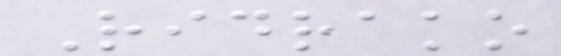Ridrako
